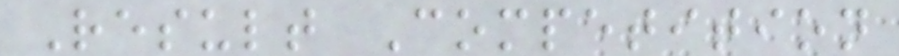Result Competition
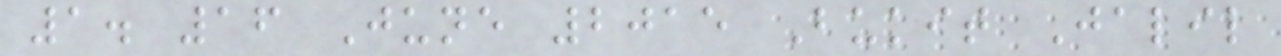1. 16 June 2015 Bukit Jalil
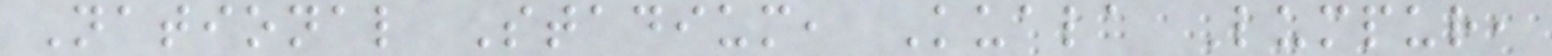National Stadium, Kuala Lumpur,
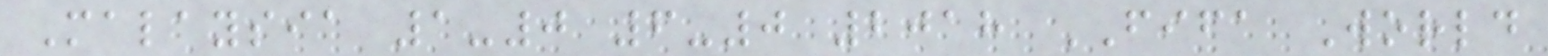Malaysia 1-0 6-0 2018 FIFA World
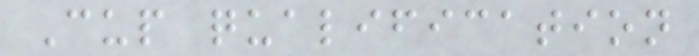Cup qualification
